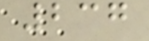237
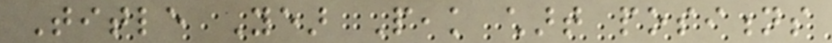Title Year Peak chart positions
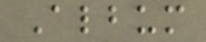Album
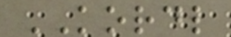KORDL
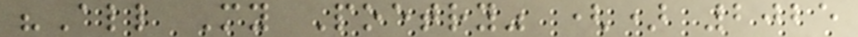"All My Poetry" () 2025
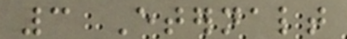3 Eternalt
